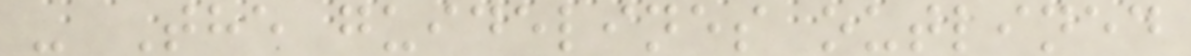- The guidelines outlined
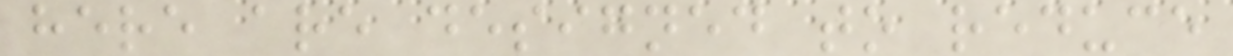here are designed to reduce
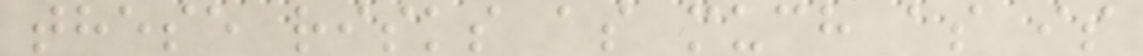these risks as much as is
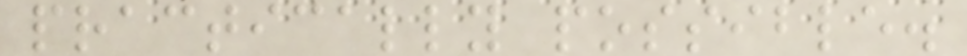practically possible.
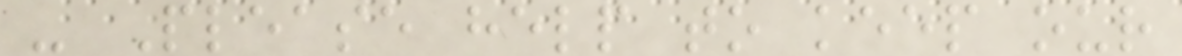- Please help to keep our
